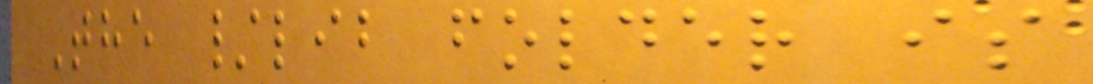The /lib folder is
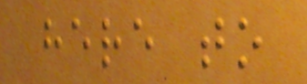here to
